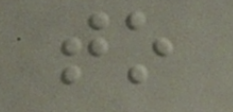to
